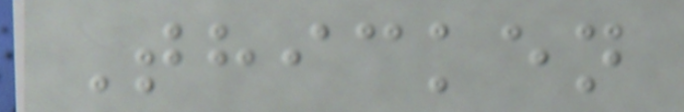Thicken
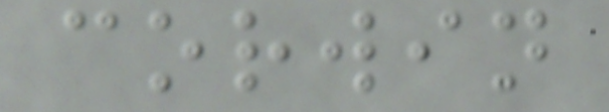corwin
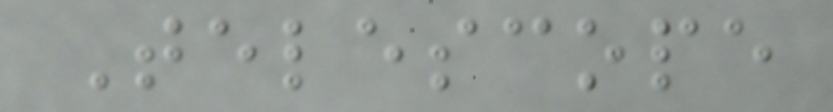Telescope
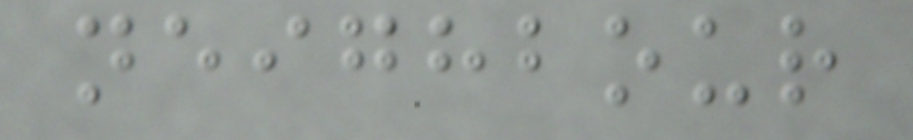neighbour
